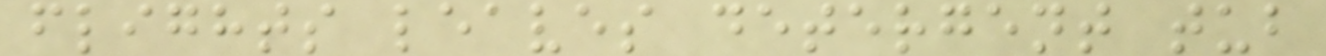flights leaves detergent tub
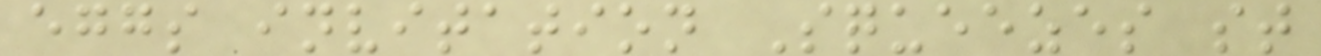eggs invitation Squeezes st
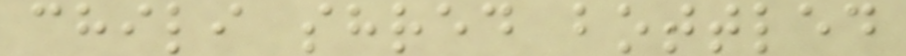chili shred bottled
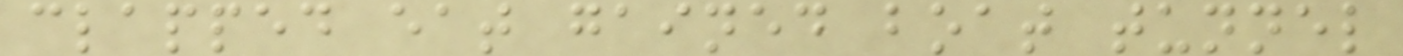clapped eat gained boat tunnel
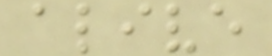alive
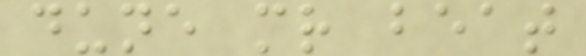dune mr beat
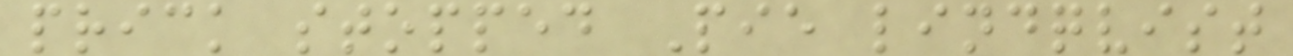prick stopped Pie lindqvist
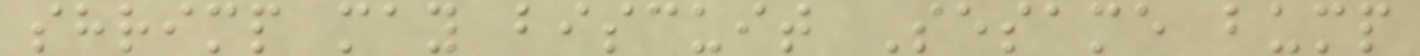shrimp may biscuit Sesame bump
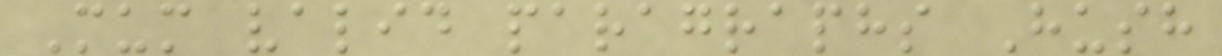Mum valid paragraphs Hush
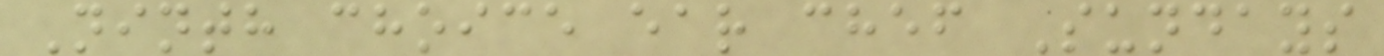Ninth choice ear chef Sundays
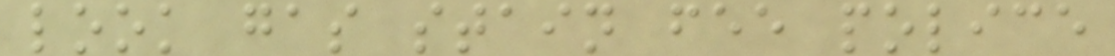look gas stain fee police
